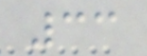33
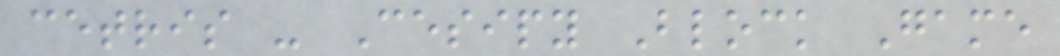cetris - Cesipy Block Game
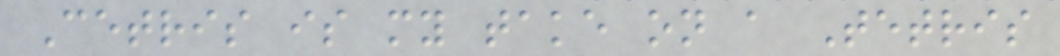Cetris is my take on a Tetris
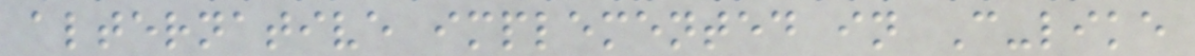alternative implemented in C-like
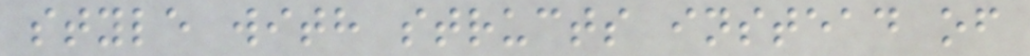style with structs instead of
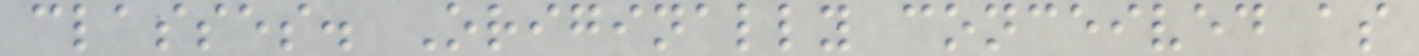classes. Originally conceived as
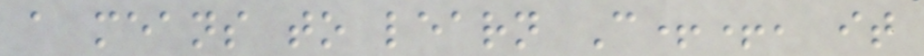a means to learn C++, it
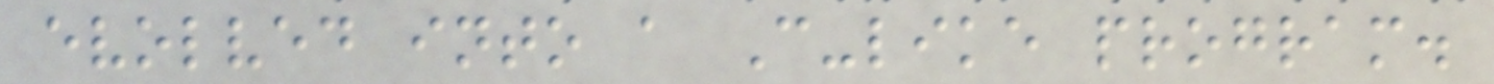evolved into a C-like program.
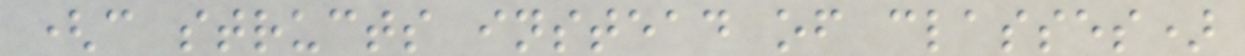(c structs instead of classes)
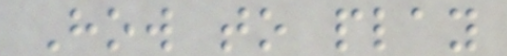How to play
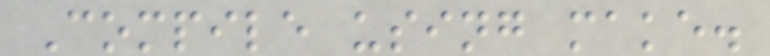Compile using make.
